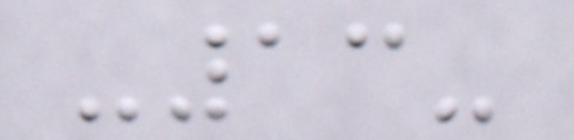-13-
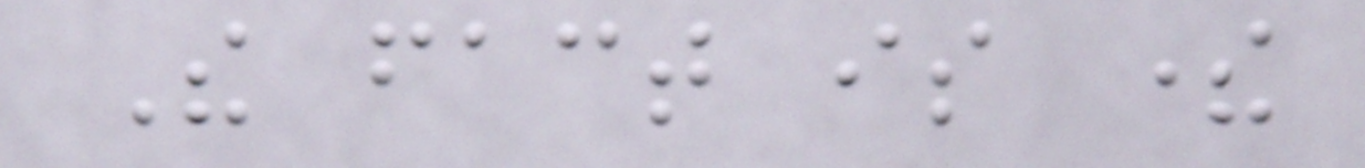The fact is there
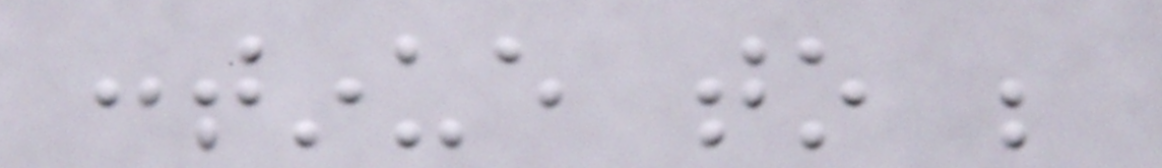continue to be
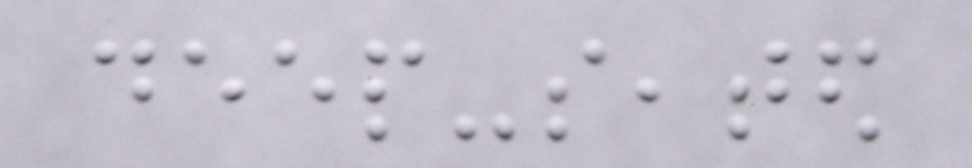deep-seated
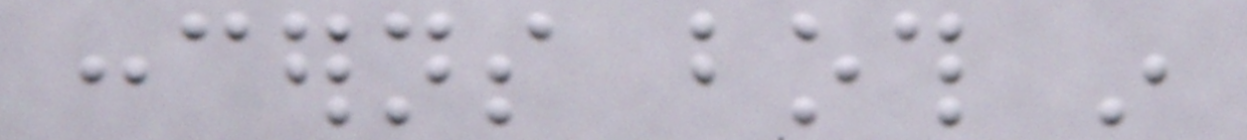concerns both in
